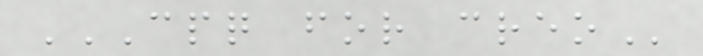CPQ FOR CREO
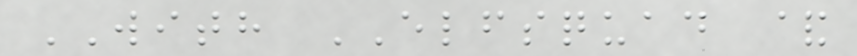WITH ELFSQUAD &
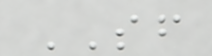SF
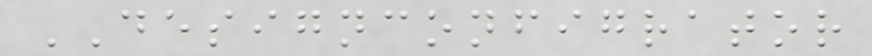DESIGNCONFIGRATOR
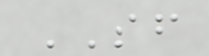SF
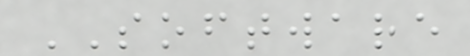SOFTWARE
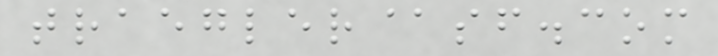traegler@sf.com
